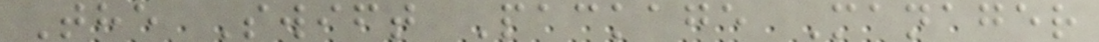The Swift Package Manager
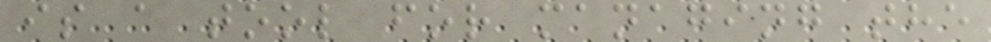is a tool for managing the
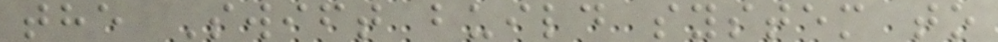the Swift build system to
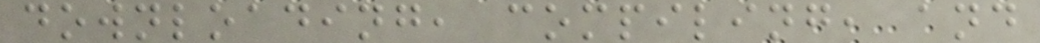downloading, compiling, and
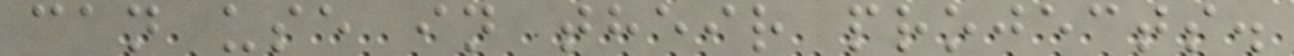can use in their projects.
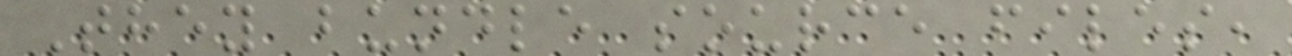They bundle source files,
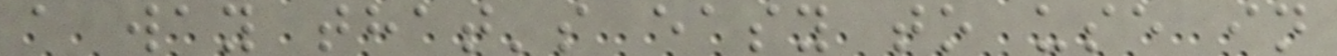a way that's easy to use in
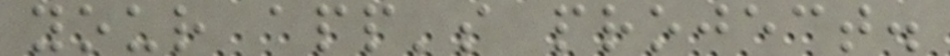your app's project.
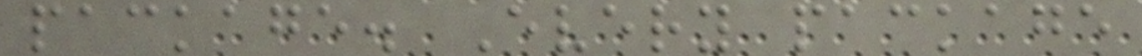package. Every package
